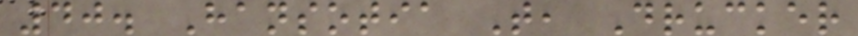40. Hansotia T, Drucker
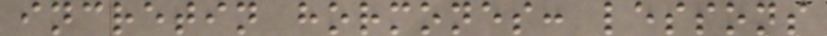incretin hormones: lessons
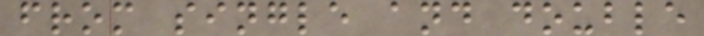from single and double
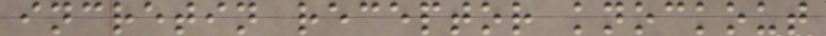incretin receptor knockout
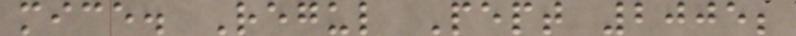mice. Regul Pept 2005;
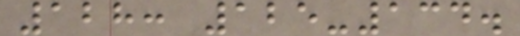128: 125-134.
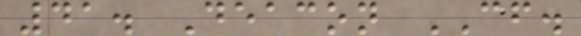41. Deacon CF.
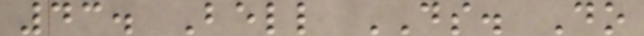43. Bell DS. Do
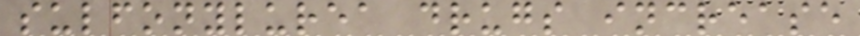sulfonylurea drugs increase
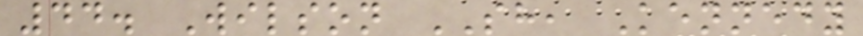44. Wilson SH, Kennedy
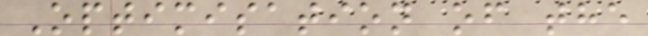Optimisation of the
